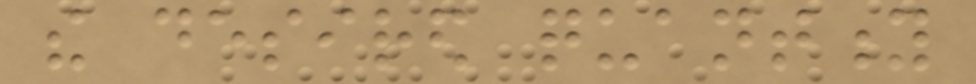the desired quantity
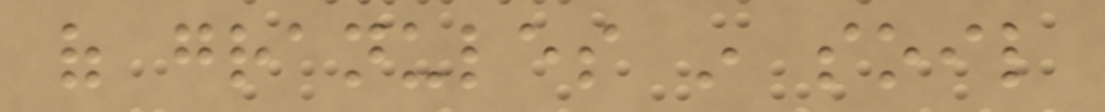of granules in soil
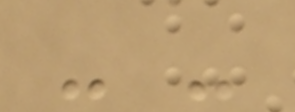- -
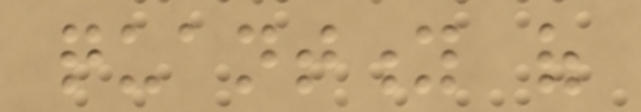quantity of
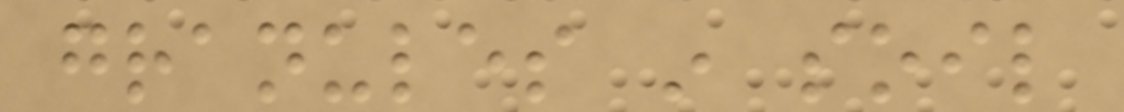granules in soil
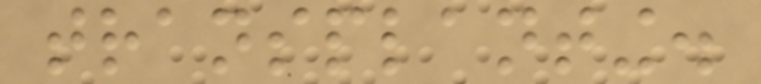transplanting.
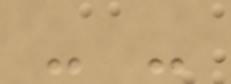- -
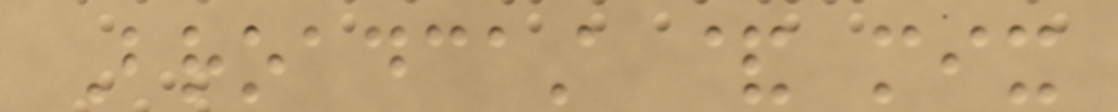Broadcast & mix
